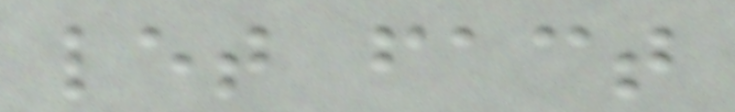let fact
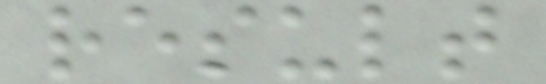result
